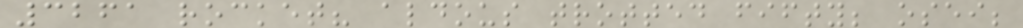3261 rocket? aldous trotted fifty; osei;
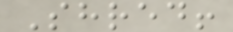Shred!
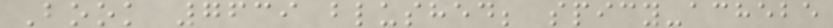Book 7639 blushed; spicy-achebe
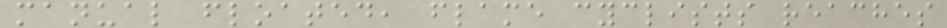manual floated, flame cyclists reaches
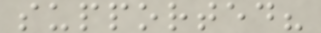supported?
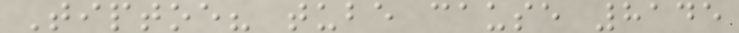Tiptoe? tube cause 8145
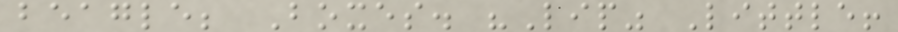beagle; Boxes. "Lip" Little!
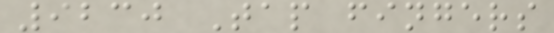9230 Tap fingers
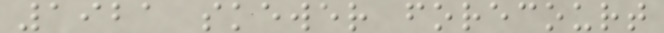1921 skewer forecourt
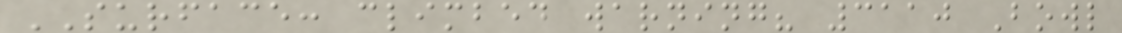SURFACE: climbed warning? 3110 Bowl
